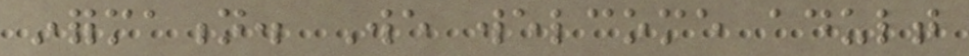information. We welcome adult
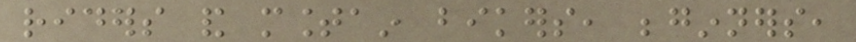riders and mountain bikers, beginners,
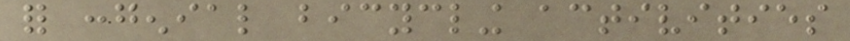for congenial bicycling activities
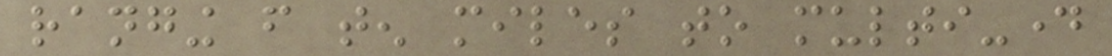ranging from ten miles to multi-day
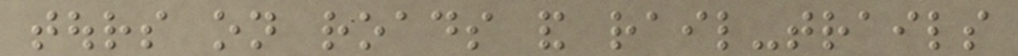tours on roads and rail-trails
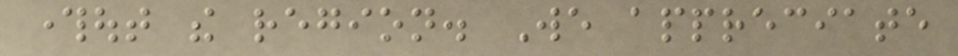throughout the region. We appreciate
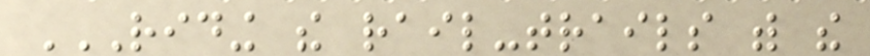RIDING THE RAIL-TRAILS WITH THE
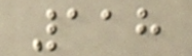118
